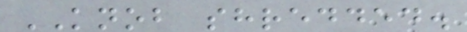KNOB shredded.
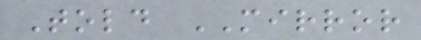Told MIRROR
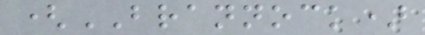(BRANNOCK)
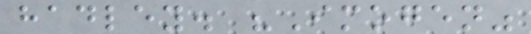hadley. "Imogen"
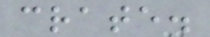crate.
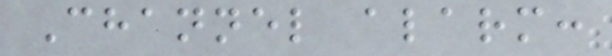Channel alarm:
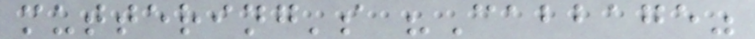muttering's "Cabbage"
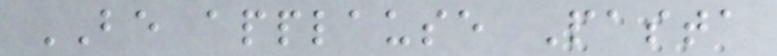BE applause Pasta
